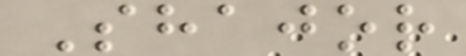Shajor
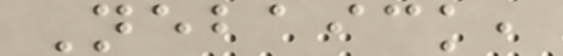Nebaick,
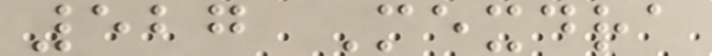527 Mexdra
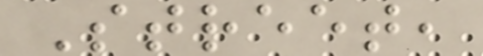Street,
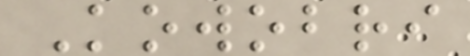Kowobri
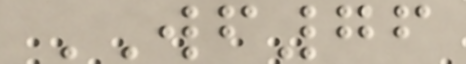WF76
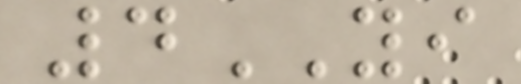4YI
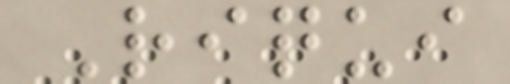Riqui
